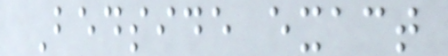Bedside exact
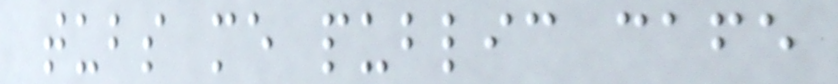tubs me public cafe
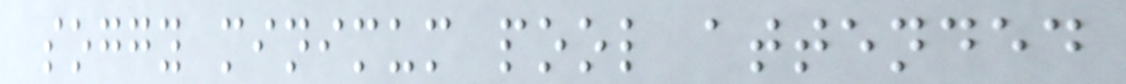soggy minimum pool attended
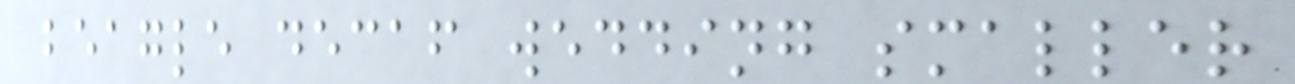beagle decaf wedding smaller
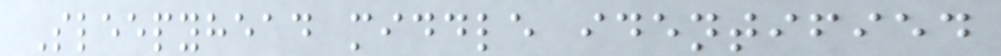Sleepyhead middle identified
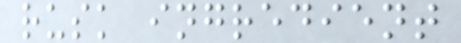rusk ingredient
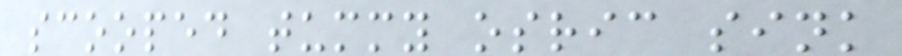scooped tummy osric sink
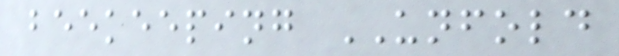beekeeping UNFOLD
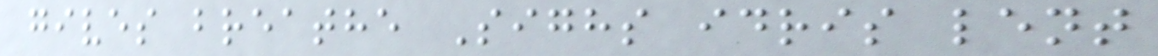gives breathe Sighs idris lent
